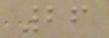26
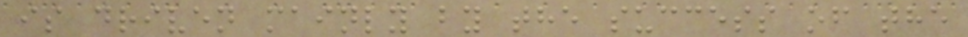is driven mainly by the success of the
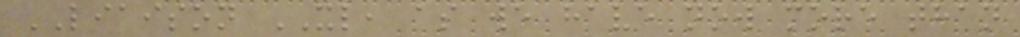LIAISON XL, as we have now more than
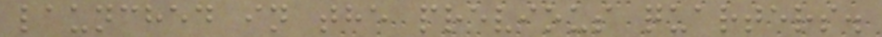launched in the previous quarters.
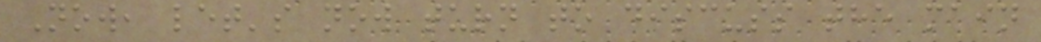Now, let's now turn to discuss the main
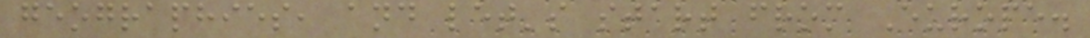geographies, and let's start from Europe.
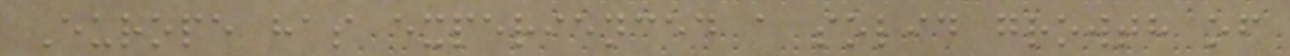Europe has experienced a solid growth of
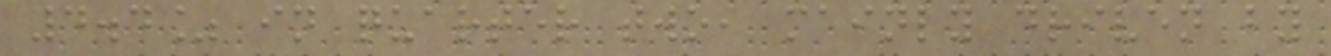4.4% in quarter two, mainly driven by
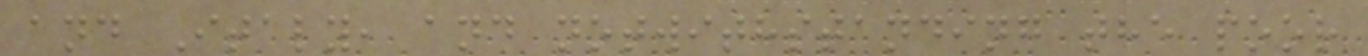and Italy, and notwithstanding the poor
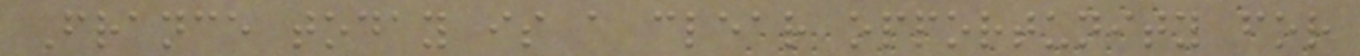France today is a clear opportunity for
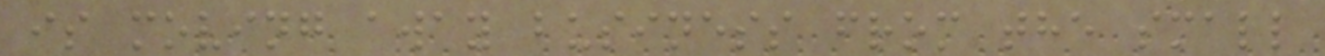is moving away business from the small
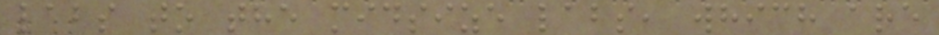labs to the midsize labs, which are
